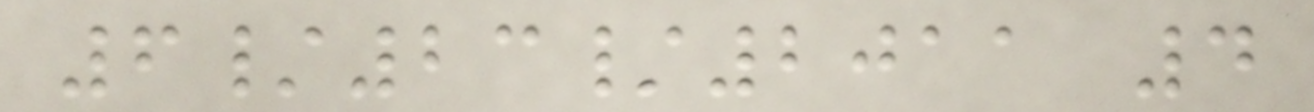6/23/2011 4
